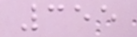355
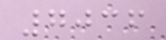7036
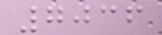7036
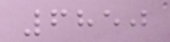6850
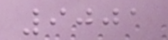9001
